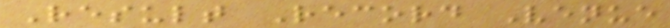Result Record Venue
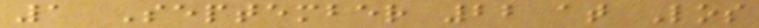1 September 22 at Los
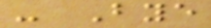- Bye
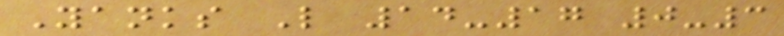Yanks L 14-17 0-3
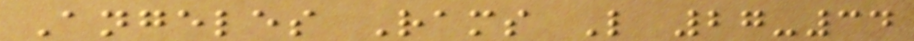Angeles Rams L 27-34
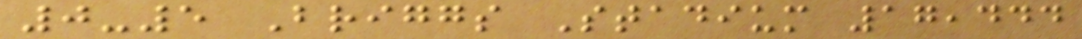0-5 Briggs Stadium 17,444
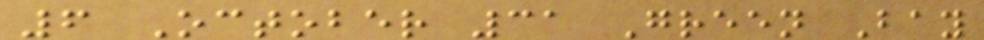6 October 31 Green Bay
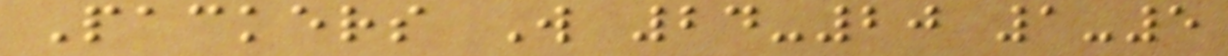Packers W 24-20 1-5
